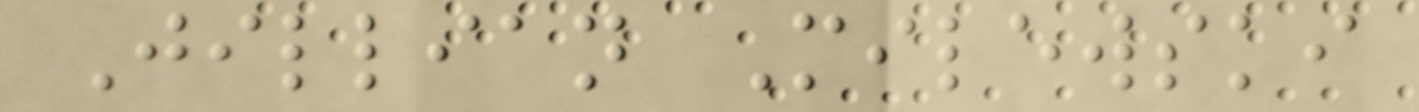Jillian Milewski
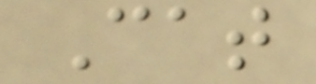Cat
